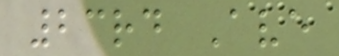23rd Ave
